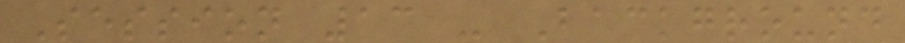Session 13 - Background
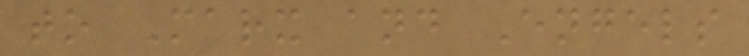to Marx and Engels
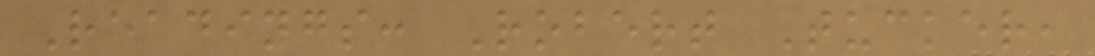Readings: Robert Tucker,
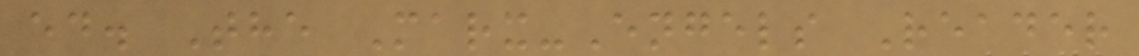ed. The Marx-Engels Reader
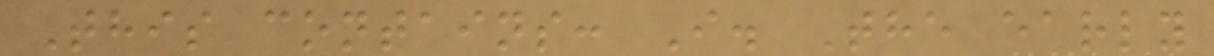This contains: I. The early
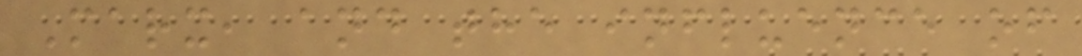Marx, and the influence of
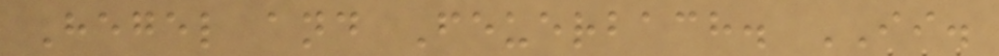Hegel and Feuerbach. II.
